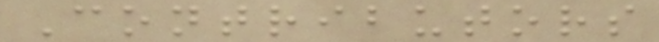Contributors
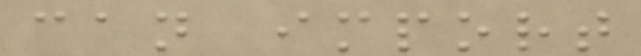can import
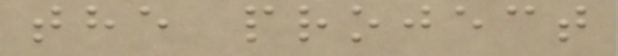the project
